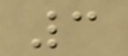3
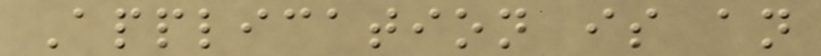Application is an
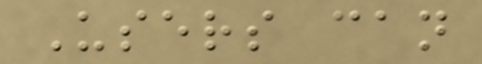Users can
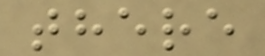there
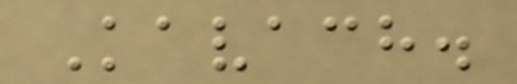Kavach.
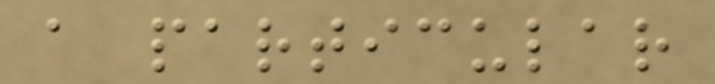a particular
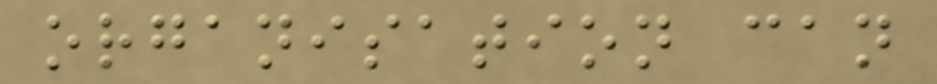organisation can
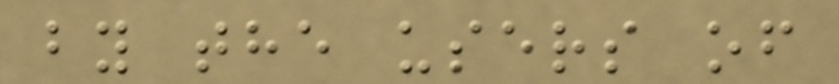by the users of
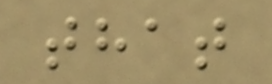that
